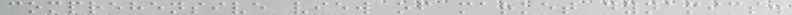comprehensive view of market dynamics.
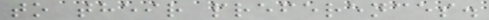to their preferences.
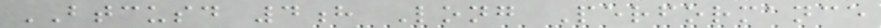BTCUSD 4h Long Performance
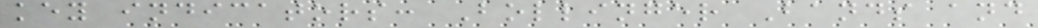key indicators: Bollinger Bands and
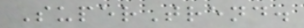SuperTrend.
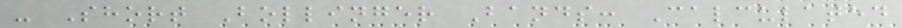- Short Bollinger Bands: Calculated
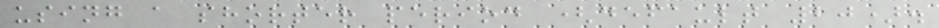using a shorter period (default 20).
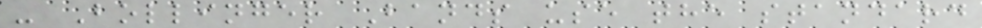- Bollinger Bands use the standard
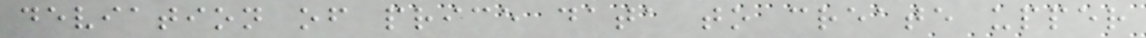deviation of price data to create upper
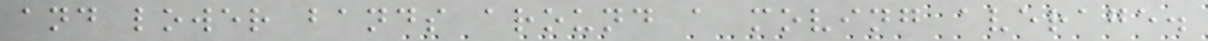and lower bands around a moving average.
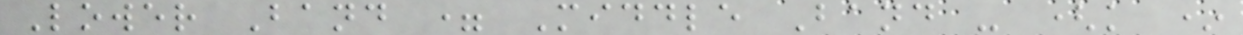Lower Band = Middle Band - (k *
